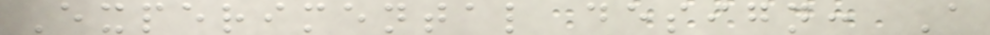Experimental design: A
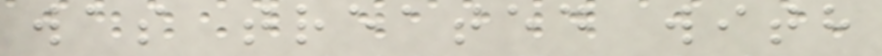was treated with
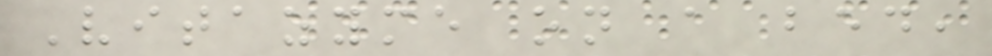Vitazyme on a bed,
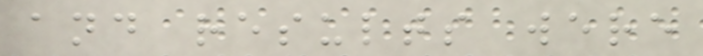and results were
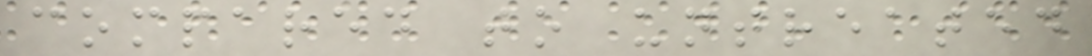compared to untreated
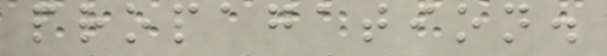propagation.
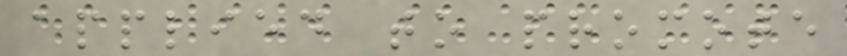applied to promote
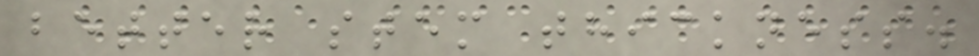better stem thickness.
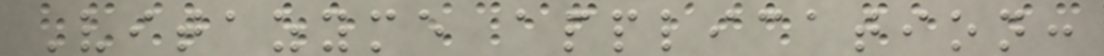Vitazyme application:
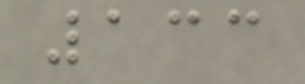133
